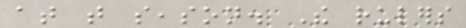at that season. The rulers
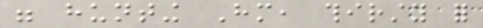were hunting Him, thirsty for
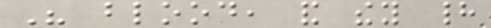His blood, and they had
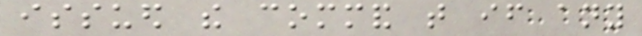issued the command that if any
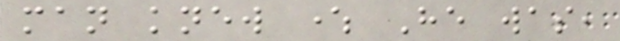man knew where He was,
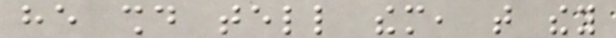he should tell them, that they
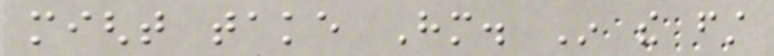might take Him. In the first
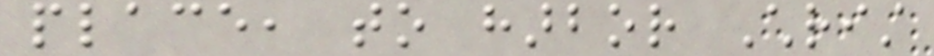place, to harbor Christ
